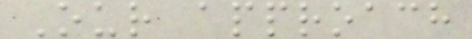Our approach
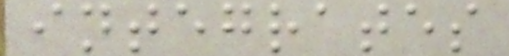integrates
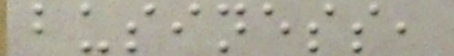business,
